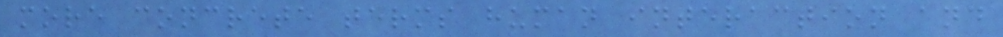more concrete terms human interaction and
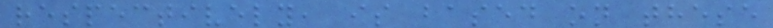respectively, is based on these
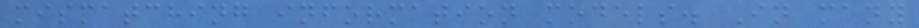mismatching information models. In many
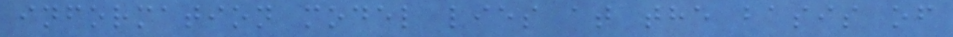information model lies at the basis of
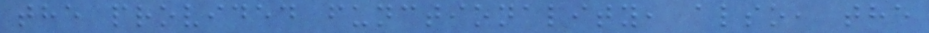the provided functionality, also, the
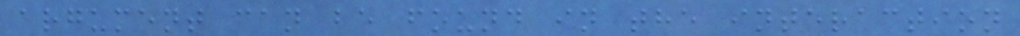argument can be found in the interaction
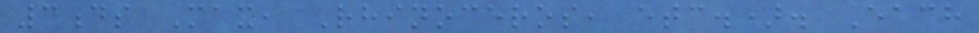3ds Max, Rhinoceros, etc.). Each
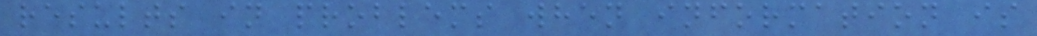results in problems when information is
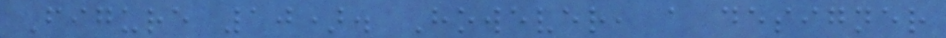Figure 10). However, a designer
